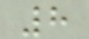8
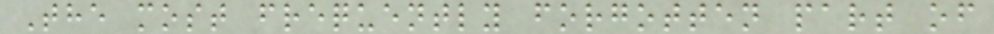The most frequently forgotten part of
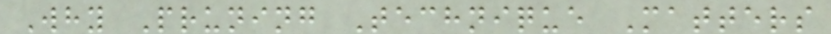Why Pruning Technique Matters
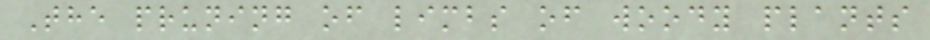The pruning of limbs of woody plants
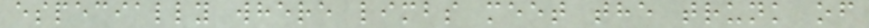especially where limbs meet the trunk of
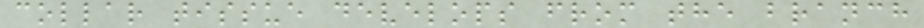collar tissue develops from the branch
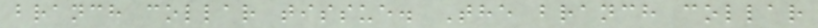branch collar tissue. The branch collar
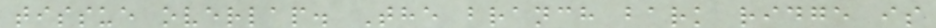tissue overlap. The branch bark ridge is
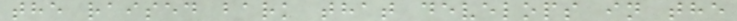the raised bark that develops in the
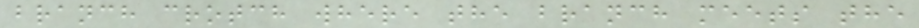branch crotch where the branch meets the
